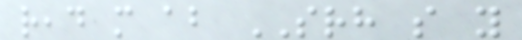read more about SRH so you
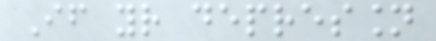If your depression
